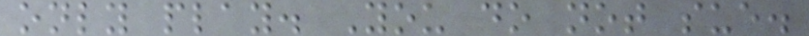only play. You do not sue.
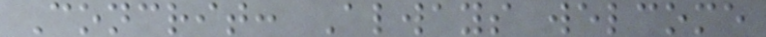Concrit: Always welcome
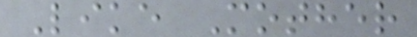Like Mother
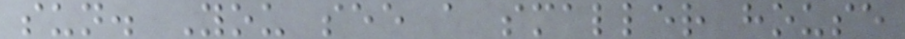sun. You see a smaller house
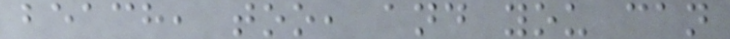beach, too, and you can
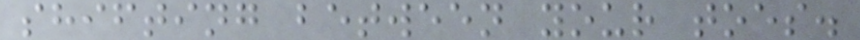shifting between your toes.
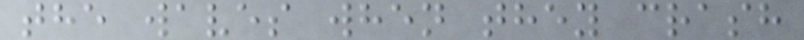the waves when they crash
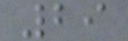29
